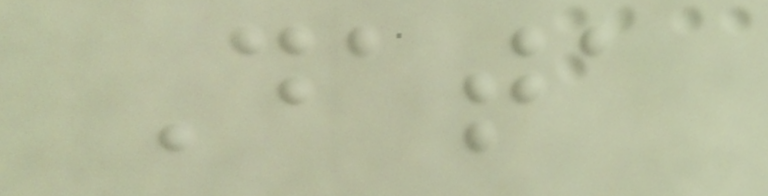Data
